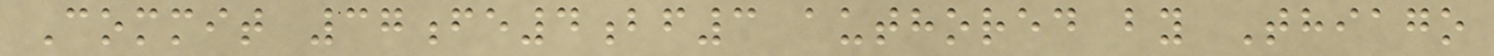Commit 37fe4bf3 authored by Thiago
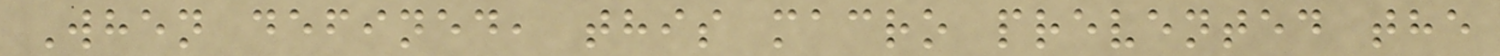When defined, this macro prevented the
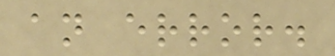an error.
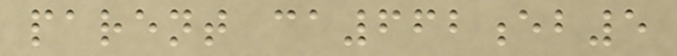parent ca662eb5
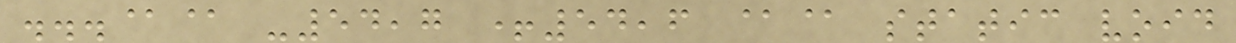...@@ -54,7 +54,6 @@ static void
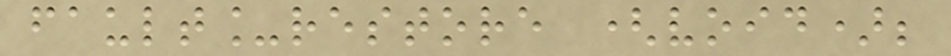fault_restore (void);
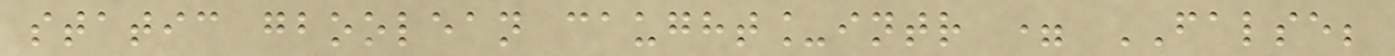static gboolean caught_intr = FALSE;
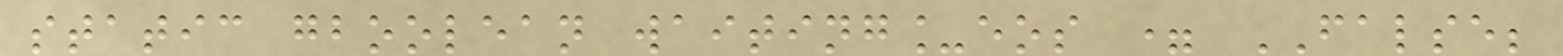static gboolean waiting_eos = FALSE;
